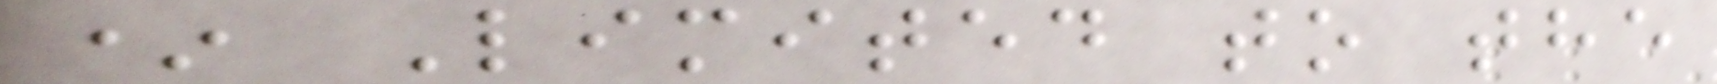* Limited to the
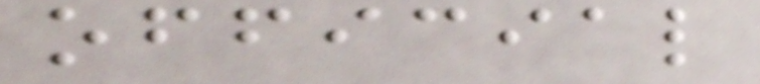official
